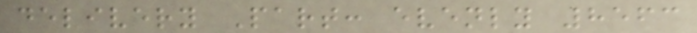delivery Part: evenly 8563
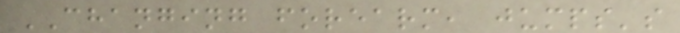CHANGING forearm, jumps's
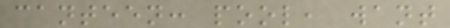canteen: pool, want
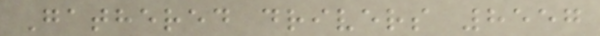Gathered drivers 8557
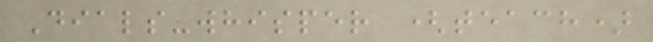Dials-whisper (teach)
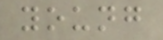young
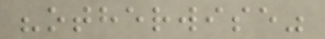"otherwise"
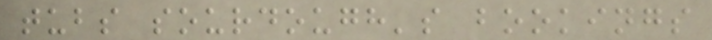tubs sourdough's bookings
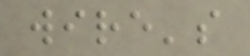wire's
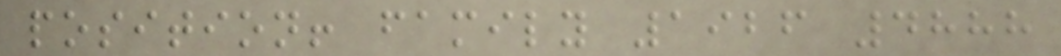position! family 1926 4888
